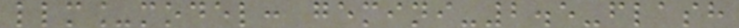llm_model: gemini-2.5-flash
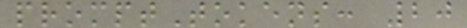promptTokens: 20
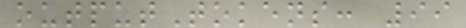outputTokens: 99
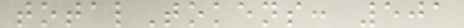totalTokens: 501
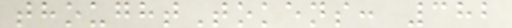thoughtTokens: 382
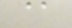@
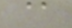@
